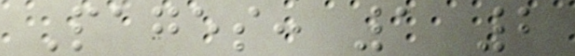Pages: 1 2
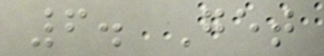6. Get
